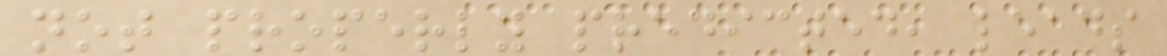not properly predicted, leads
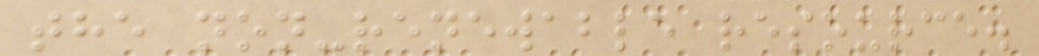the non-renewable resource.
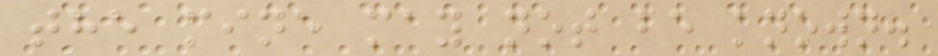the mine may not be known.
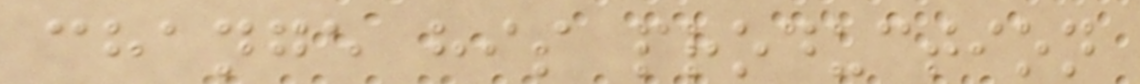change his production
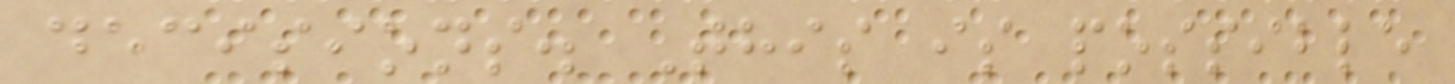decisions. This is possible
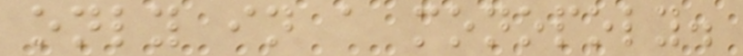only in a monopoly.
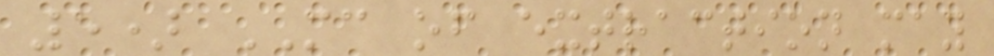5) MC of extraction may
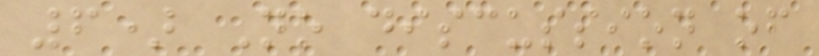6) No discussion of
